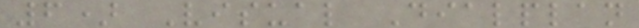6) Visual Dialplan
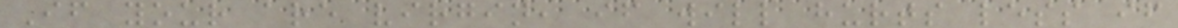If your are virgin, if will hurts less if
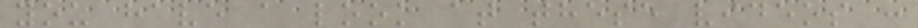you have a look at these videos :
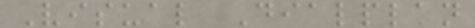Visual Dialplan
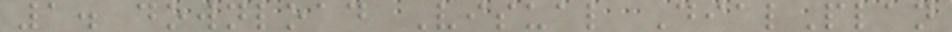1. download Visual DialPlan
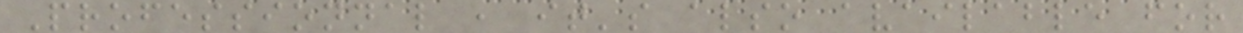Professionnal , it's also available for
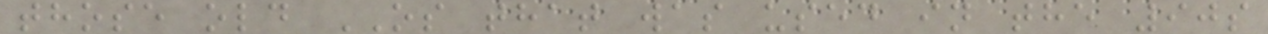those old OS that was used in the 90s
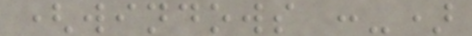(windows :-)
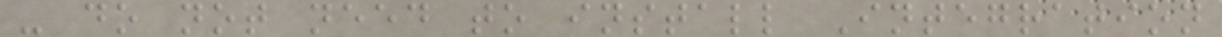- do not need to install Integration
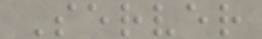Server
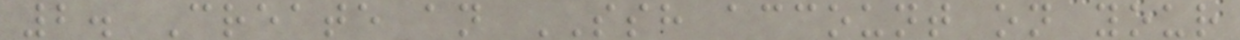2. Create an SSH account on your
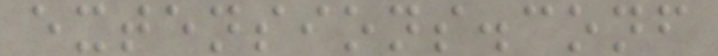extensions.conf
